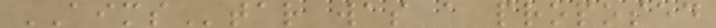AIMStar was a proposed
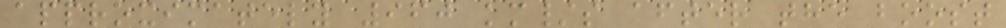approximately 960 km/s after the boost
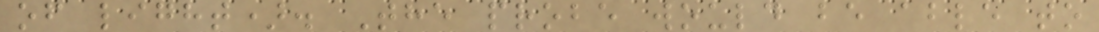of light). The probe would be able to
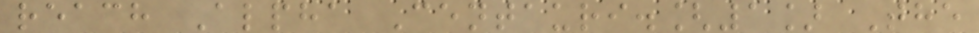reach Alpha Centauri.[1] The
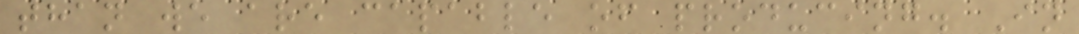than we are capable of producing. In
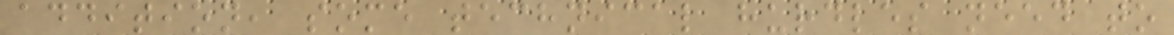addition, some technical hurdles need to
